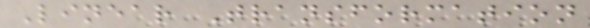Linear Transformation
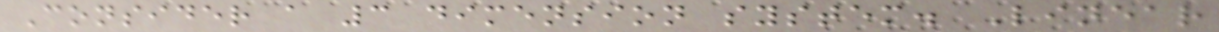Consider a 3 dimension system. Linear
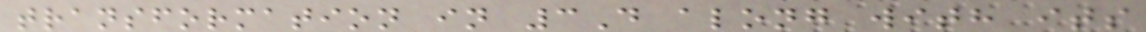transformation in 3D along with its
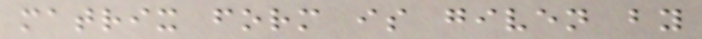matrix form is given by
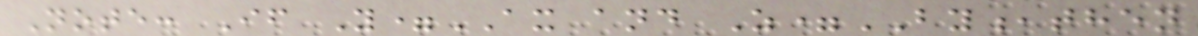Note: If Y=AX and Z=BY,then
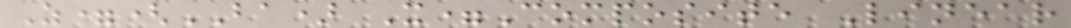Z=(BA) X=Composite Linear
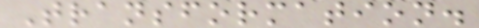Transformation.
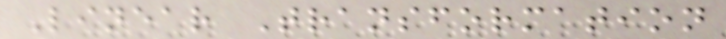Linear Transformation
